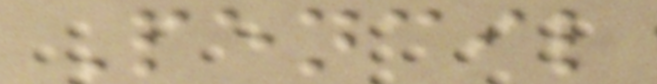Pencil
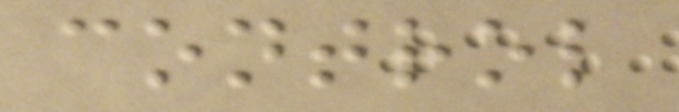control
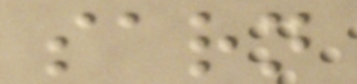sarn
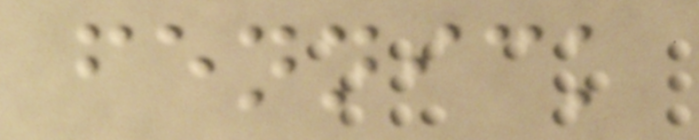fennick
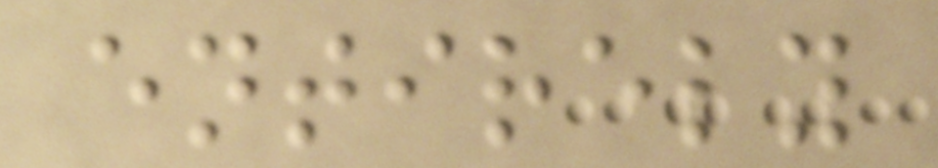entirely
